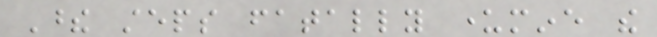These steps fatally undermine the
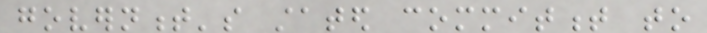government's stated commitment to
